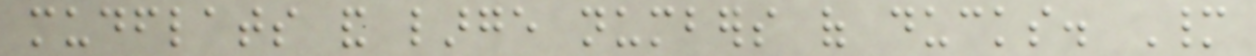mudflats and large numbers of ducks. Many
